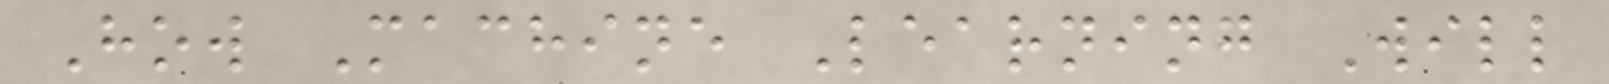How Machine Learning Will
